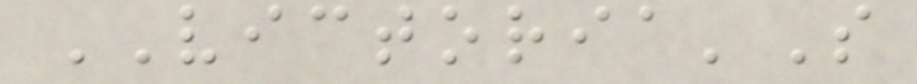VICTORIA'S
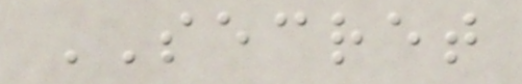SECRET
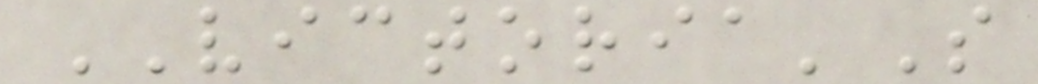VICTORIA'S
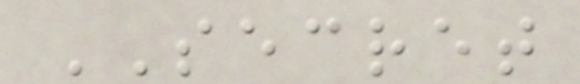SECRET
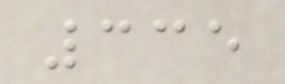335
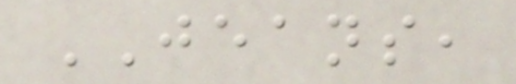JEANS,
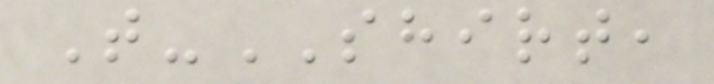T-SHIRT,
